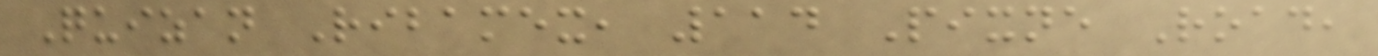Quizan Ribamex, 114 Pixne Road,
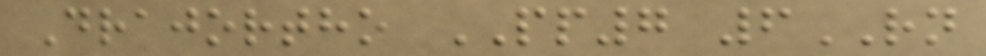Drajortho PP7 6RN
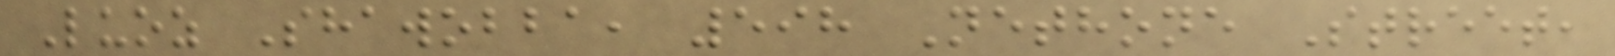Luoz Shawobba, 598 Nethone Street,
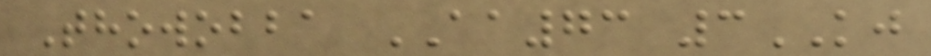Thowobba AA73 3KJ
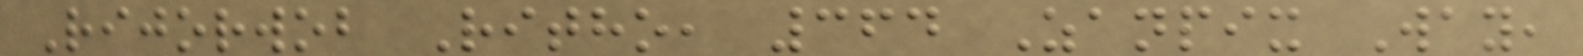Rijorwob Ritho, 364 Zanpix Way,
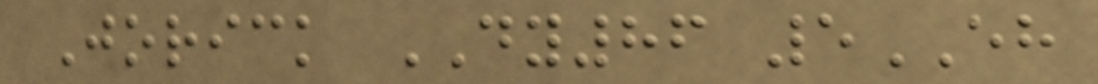Jorick DY86 5EH
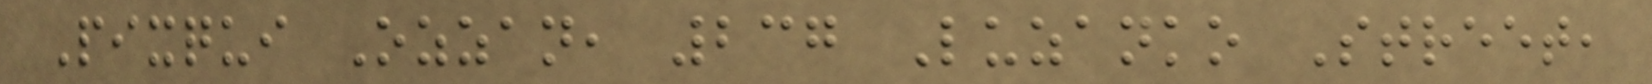Pixqui Ozzan, 237 Luzanko Street,
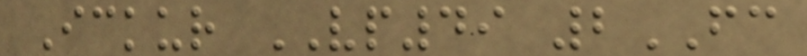Ickur VP49 2FC
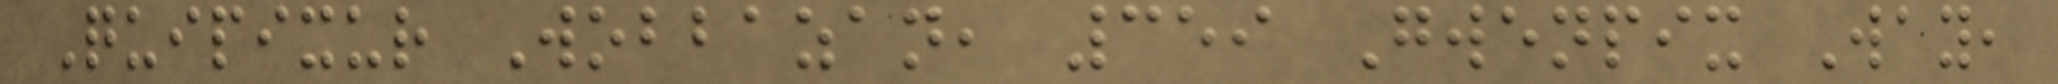Quipixur Wobbazan, 359 Gwenpix Way,
